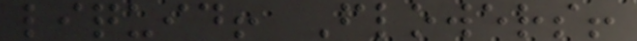liquid! Flowers!
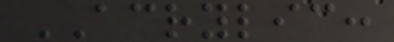ACRYLIC:
